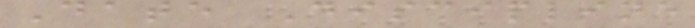Date Discipline
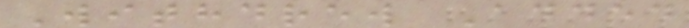Withdrew Added
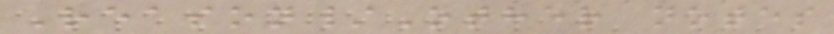Reason/Other notes
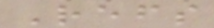Refs
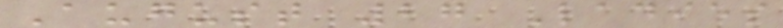August 27 Ladies
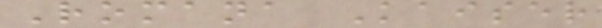Romana Kaiser
